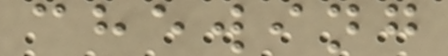chewing
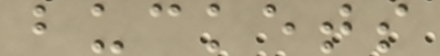buckets
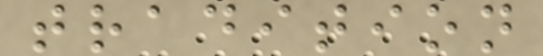tradition
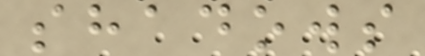shadows
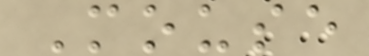Mouse
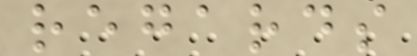regards
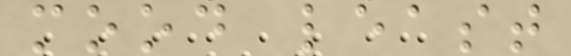mood least
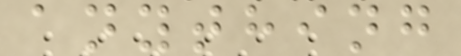anything
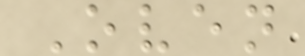Oven
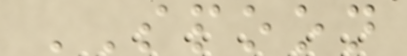SPOON
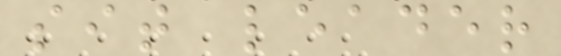sit leader
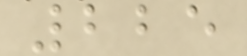225
